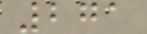271
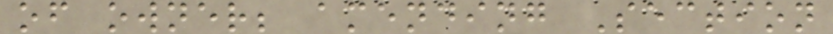of owner; amending Section
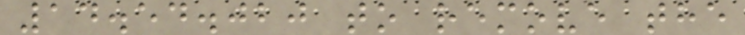14.54.020 to remove the
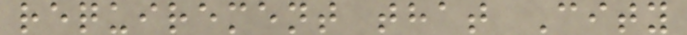requirement that City
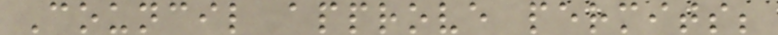Council approve permits;
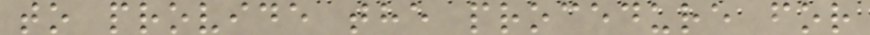to provide the procedure for
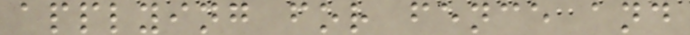applying for fence and
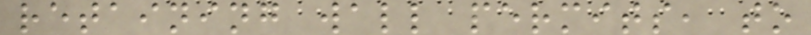retaining wall permits, to
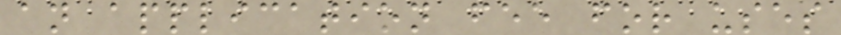an application fee for uses
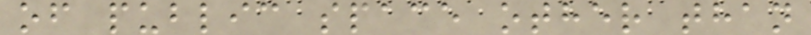of public space other than
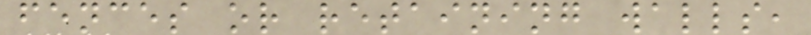fences or retaining walls,
